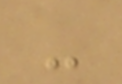-
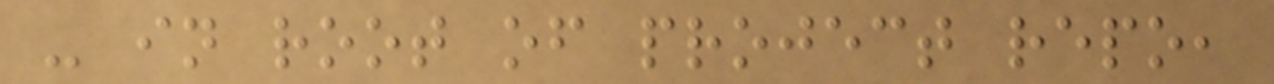- in root of project repo,
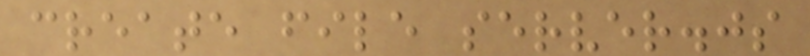create file server.js
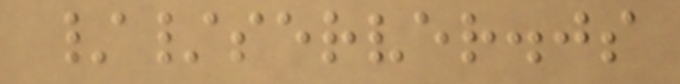//server.js
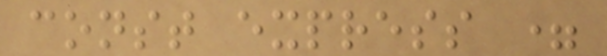const express =
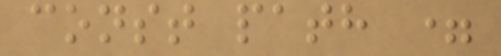const path =
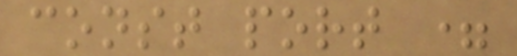const port =
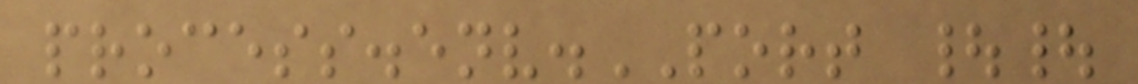process.env.PORT ||
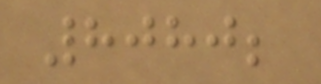8080;
